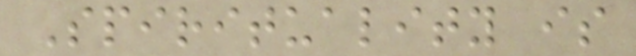Spirituality is
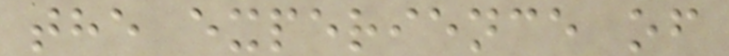the experience of
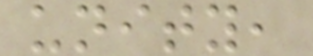unity,
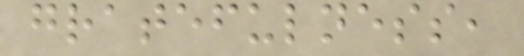gratefulness,
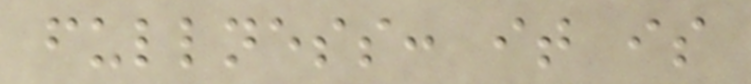fullness: it is
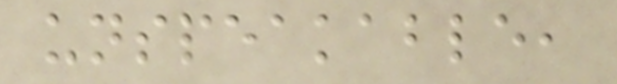unspeakable,
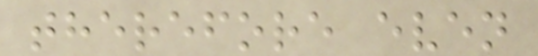therefore even
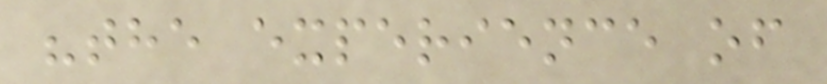"the experience of
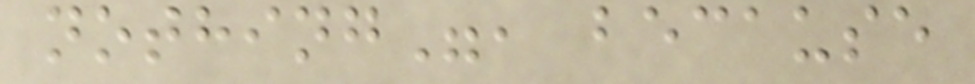nothing", because
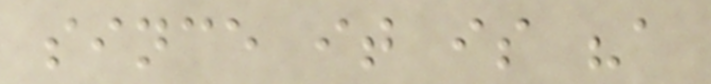since it is "a
